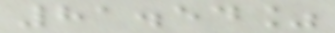81.54%
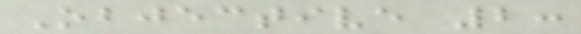Objective 2:
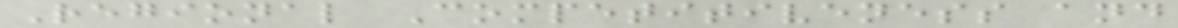Regional Competitiveness and
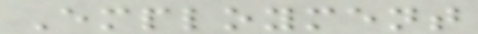Employment
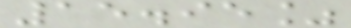15.95%
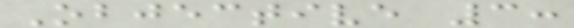Objective 3:
